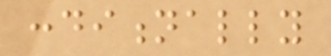conditionally
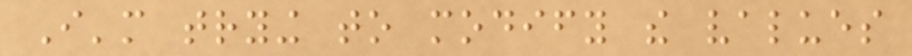I'm trying to modify the values
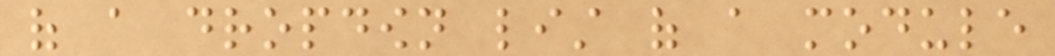of a dropdown list of a module
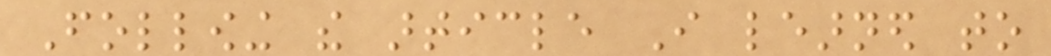Following the article I learned to
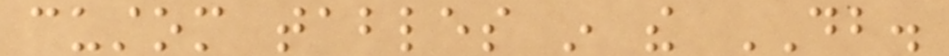custom tables in the DB.
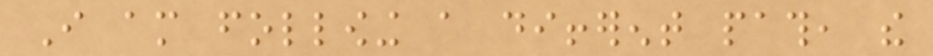I am following a different path, the
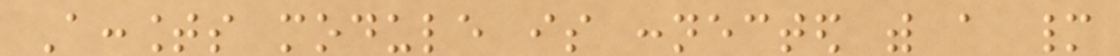Accounts module is connected with a many
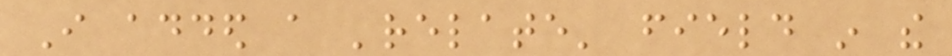I added a 'relate' field in the
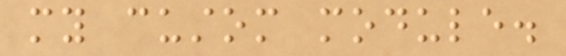my custom module.
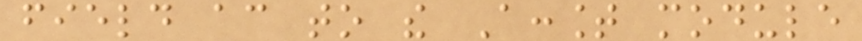field according to the Account module
